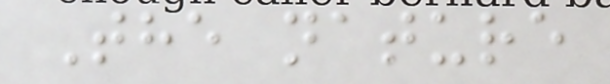The nature
